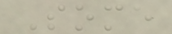Some
